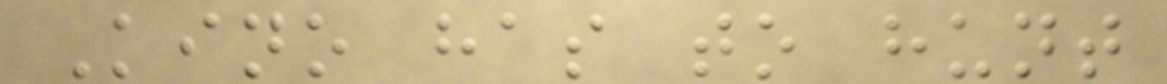Kino has to hunt
